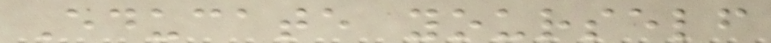Educate yourself
